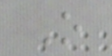O
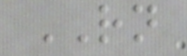RN
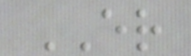ER
